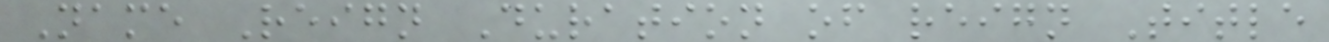Name Reign Duration of reign Title
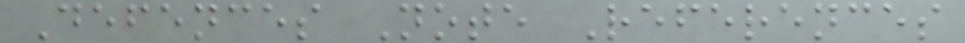Defences Note References
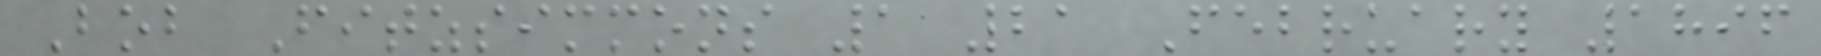Bob Fitzsimmons 1 21 February 1896
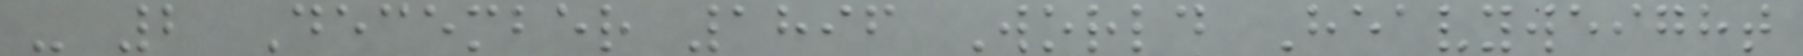- 2 December 1896 World Heavyweight
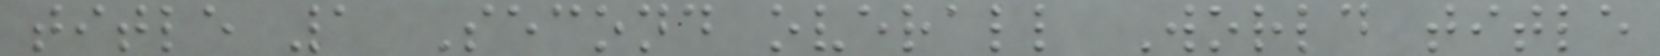title 1 Second overall World title
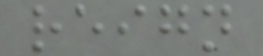reign
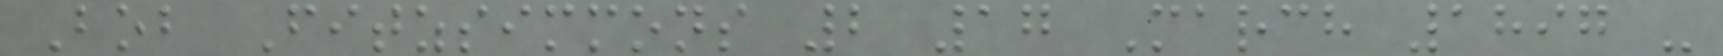Bob Fitzsimmons 2 17 March 1897 -
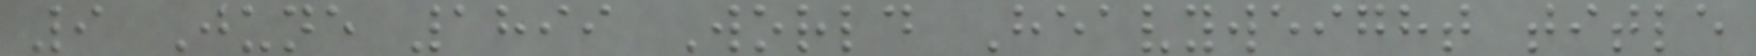9 June 1899 World Heavyweight title
